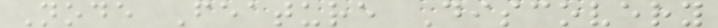Node Feature Discovery
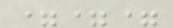===
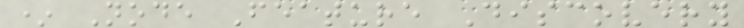* Node Feature Discovery
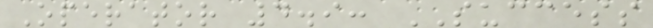Operator 4.9: SUCCESS
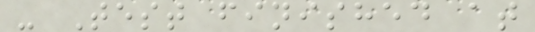- Test finished at
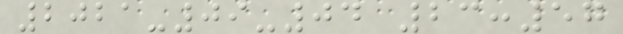2021-09-04 23:57
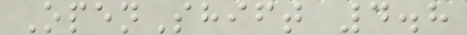OpenShift 4.8
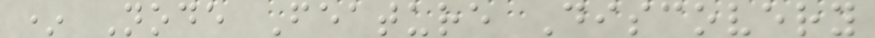* Node Feature Discovery
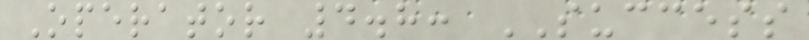Operator 4.8: SUCCESS
